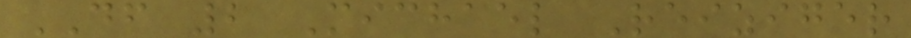DF 2 Michael Reiziger
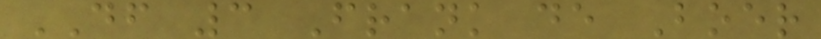DF 3 Frank de Boer
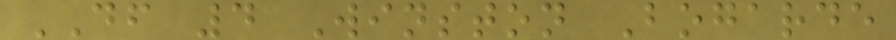DF 4 Winston Bogarde
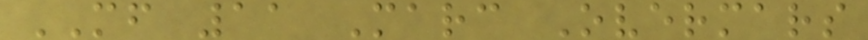MF 11 Marc Overmars
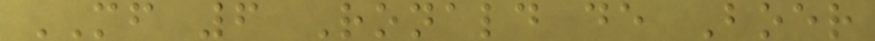MF 6 Ronald de Boer
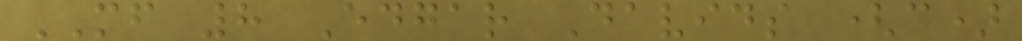MF 8 Edgar Davids (c)
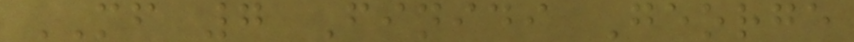MF 7 Finidi George
